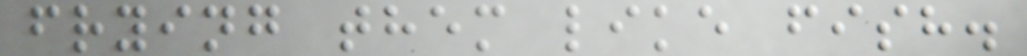frying them like fish.
